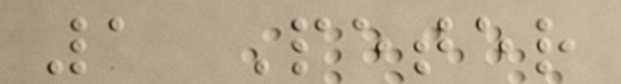1 Peter
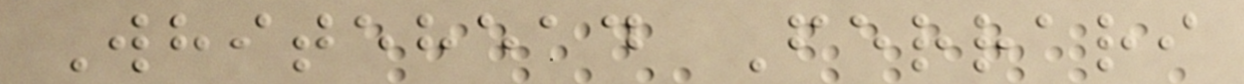Whitehead Ferrari
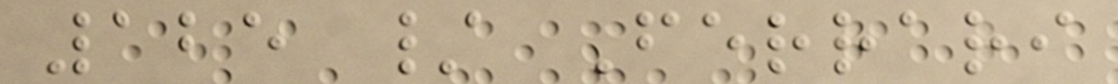125 / Ferrari
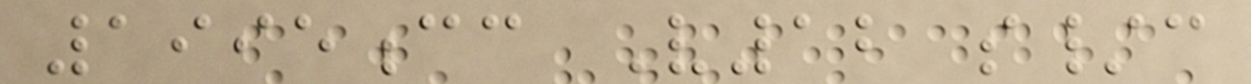1995cc V12 s/c
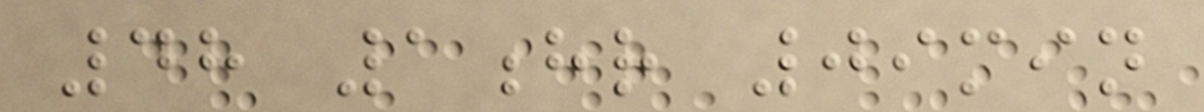48 1hr 09min
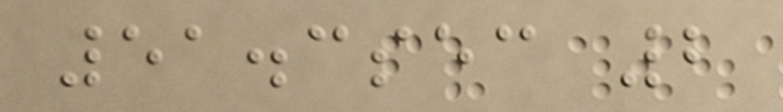51.3sec 2
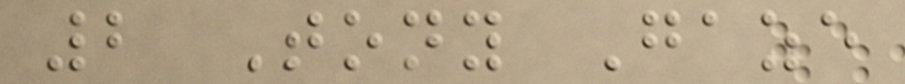2 Tony Gaze
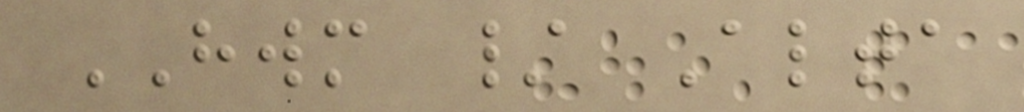HWM / Alta
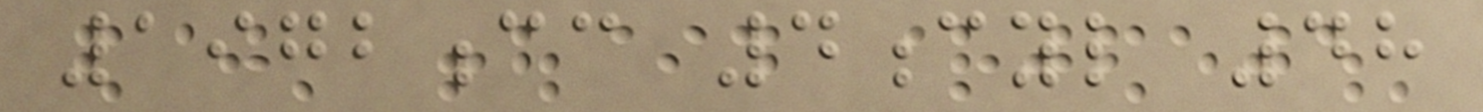1972cc 4cyl 48
